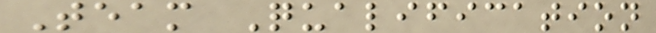Team Qualification
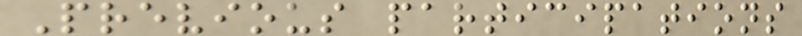Previous participations
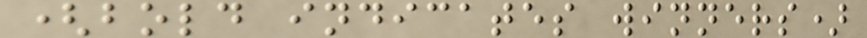(bold indicates winners)
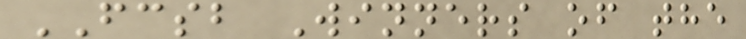FCSB Winners of the
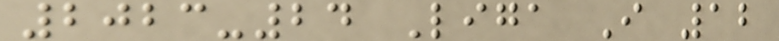2023-24 Liga I 12
